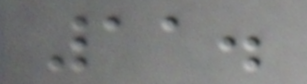11.
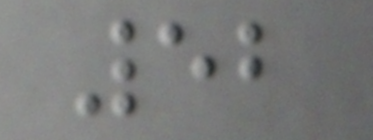52
